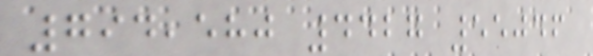794,580 4427 55046
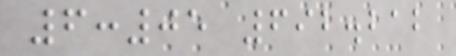6:05 692.212
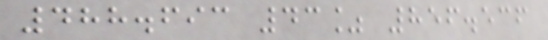488.693 43% 856.536
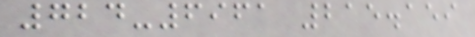724-6961 215.159
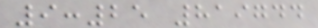9:25 819744
